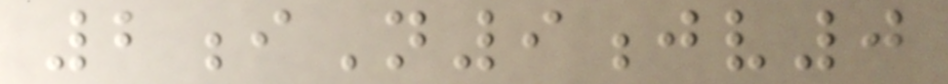2iN9jv0
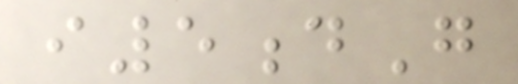i5dG
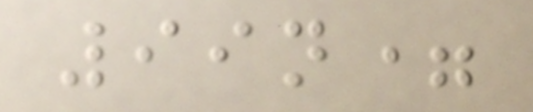99n=
